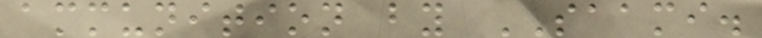ammunition by SAAMI.
